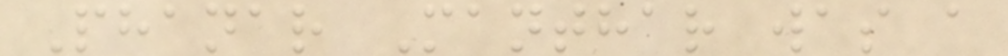Phanar Manthar was a
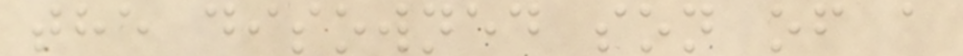the disowned son of a
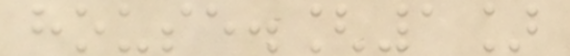house.[1]
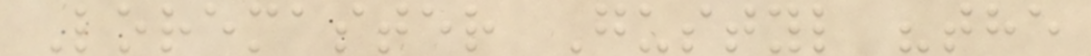Loremaster Gustyl "the
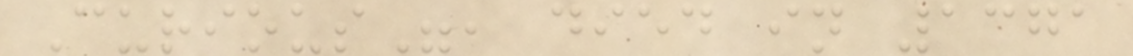Curious", died in 1371
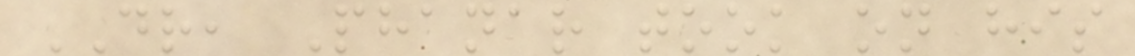DR, Phanar took on his
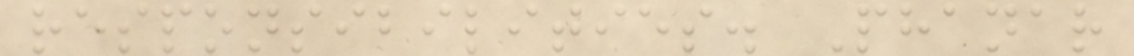responsibilities. Phanar
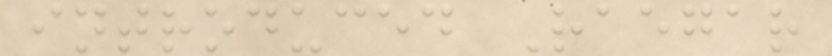introduced Raegar
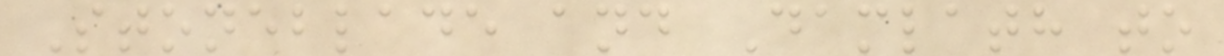Stoneblade and Damlath to
